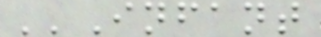''Infant
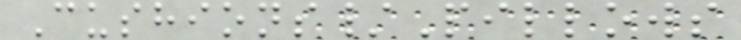Cushions/Pillows
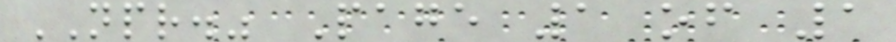NPR." Page 1 of 1
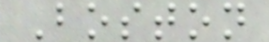Boston
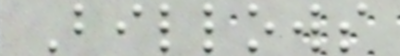Billows
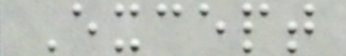Except
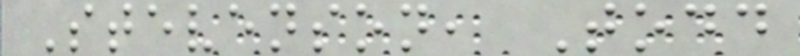Stevenson, Todd
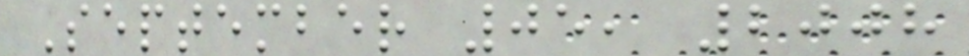September 05, 2008
